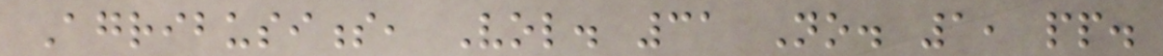Agribusiness, Vol. 31 No. 1, pp.
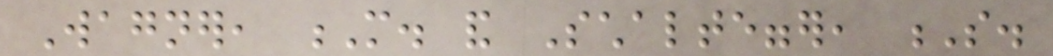Wagner, M. and Schaltegger, S.
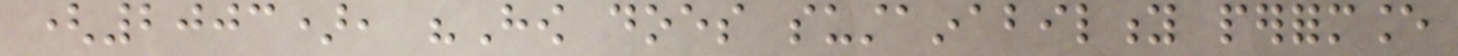(2003), "How does sustainability performance
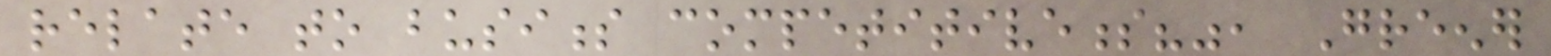relate to business competitiveness?", Greener
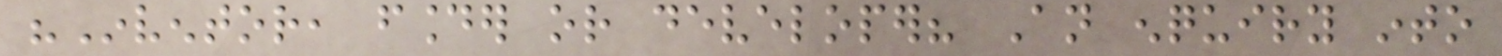"Inventor, founder or developer? An enquiry into
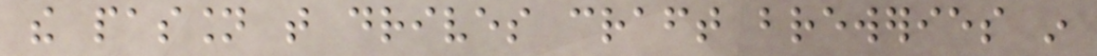the passion that drives craft breweries in
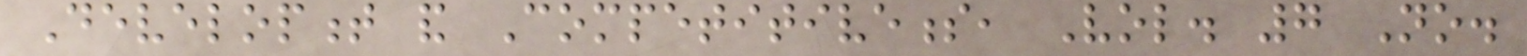Development and Competitiveness, Vol. 7 No.
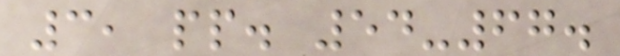3, pp. 54-67.
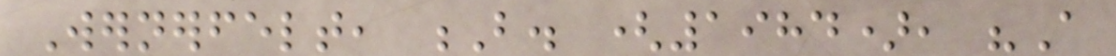Wernerfelt, B. (1984), "A
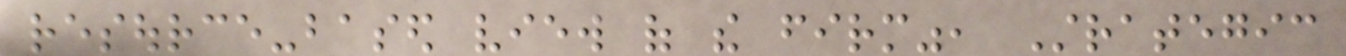resource-based view of the firm", Strategic
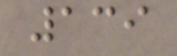139
